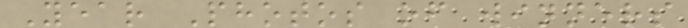Year Photos of winners
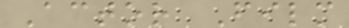Actor Film
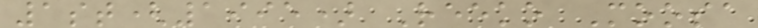1st(1995) Reeko Moosa
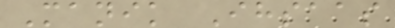Manik Ihsaas
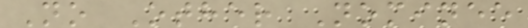No Other Nominee
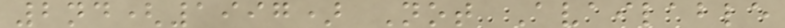2nd(1997) Not Available
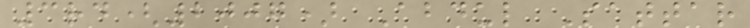3rd(2007) Abdul Sattar
